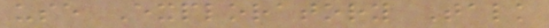use Exploratory Talk
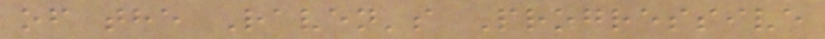of the Raven's Progressive
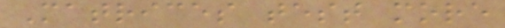Matrices test more
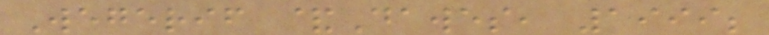Wegerif &Dawes, 1999;
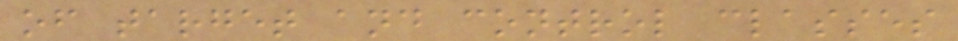of target and control classes
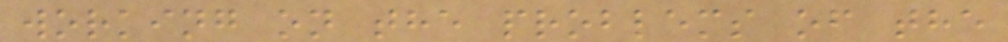working on the problems of the
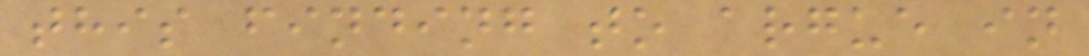this finding to argue in
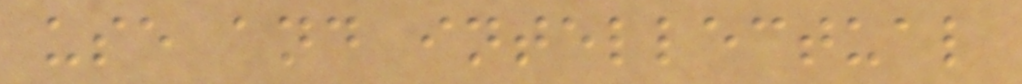use and intellectual
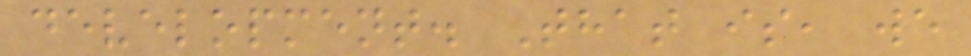development. That is, we
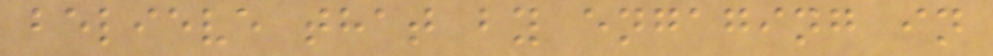believe that by engaging in
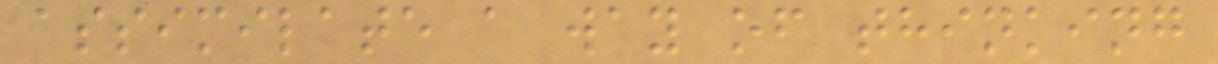assimilate a way of thinking
